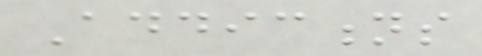Addictions
